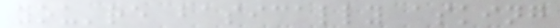you're basically asking
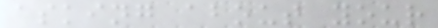asking about your
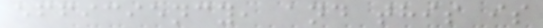efficiency, and this is
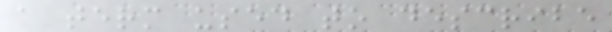a term used to describe
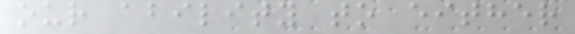our ability to either
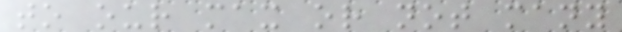to our max or not many
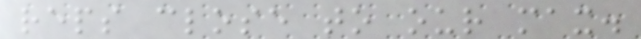reps close to our max.
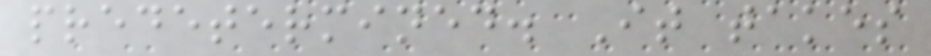predetermined. It takes
